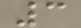3
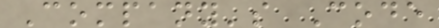Company's Code
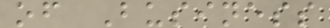of Business
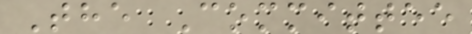The Committee
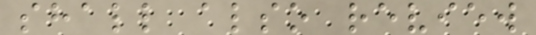shall also review
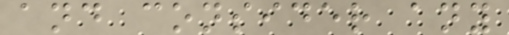and consider any
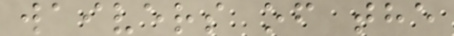waivers of the
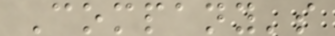Company's
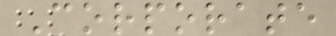Corporate
